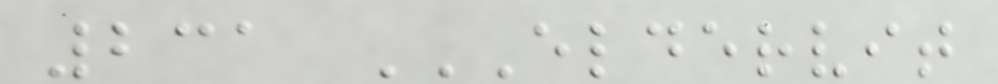231 ELDERVIT
